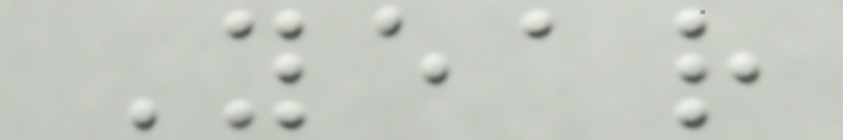Year
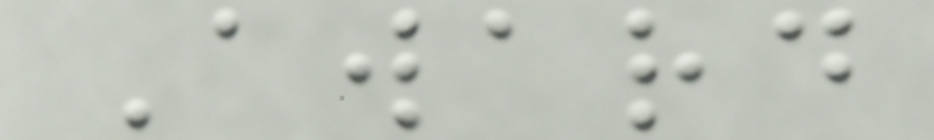Award
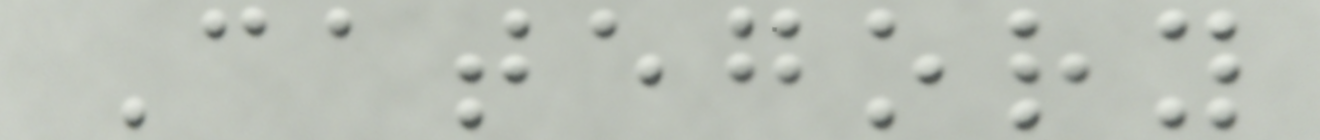Category
